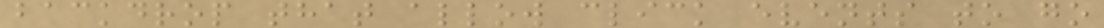backdrop that allow click events to go
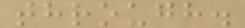through.
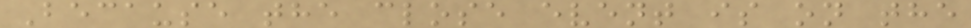Because the close event is on the
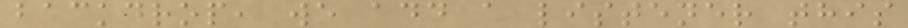backdrop, we add a listener this
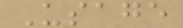Usage
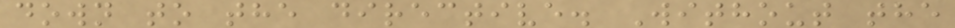down to the directive. Without the
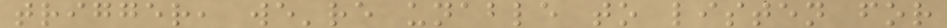trigger, we're unable to listen for
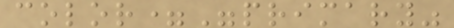color="primary"
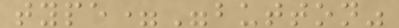type="button"
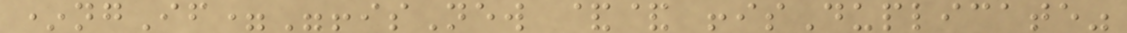*ngIf="!isNew && !isDuplicate"
